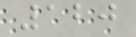120
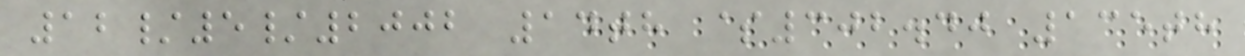12/5/2002 14th $302.40 135th
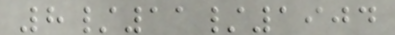8/11/1904
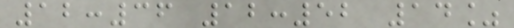12:36 12:52 14%
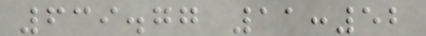639.77 11:52
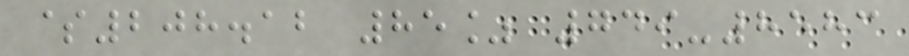$208.12 85% 749-8583
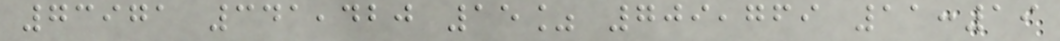73971 341,420 15% 709,769 11:19
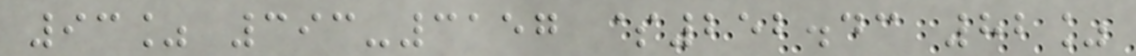93% 393-3157 $252.43 82%
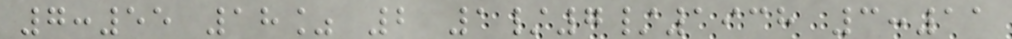7:55 18% 2 1/7/1938 3:11
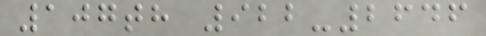107th 922-2646
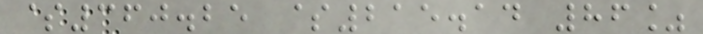$360.25 $215.14 86%
